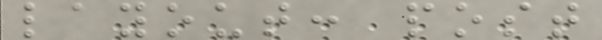layout: post
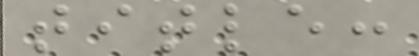title:
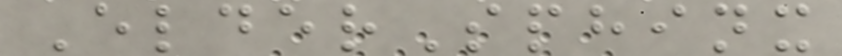ElderSphinx
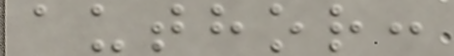author:
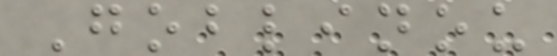Goblinou
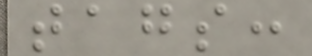tags:
